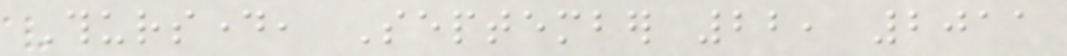Thursday, September 22, 2011
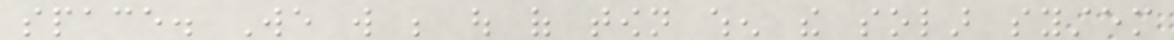space. We will be out of town when the solar system
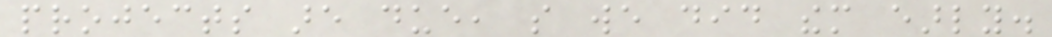projects are due, so we did them early.
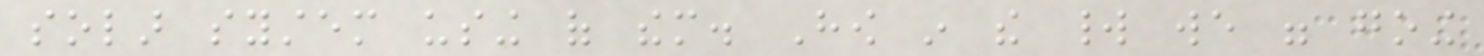solar system using of them. How in the world we were going
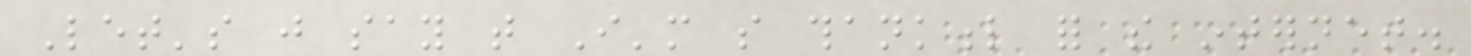Let's just say that I'm so thankful for the internet.
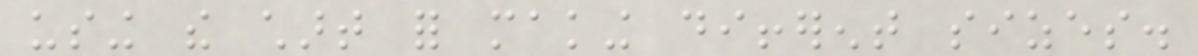using the chart for making different sizes.
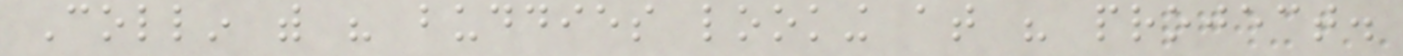Collin with his buddies looking at his project.
